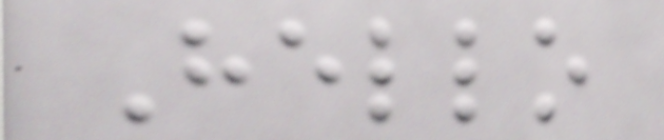Hello
